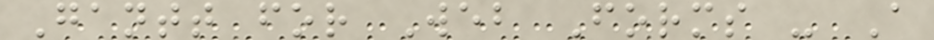Gantt for Web Forms - A
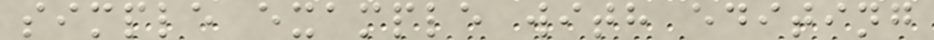simple example with editing
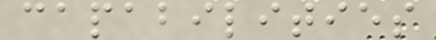capabilities
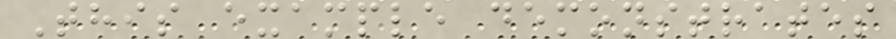This example demonstrates
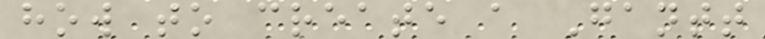how to create a Gantt
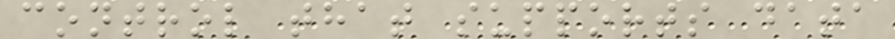control that supports data
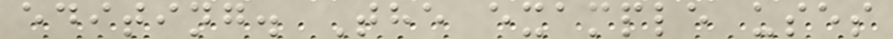editing. The example uses
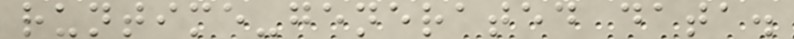runtime-generated data.
